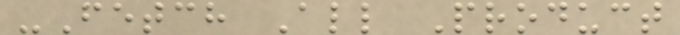-Fetch All Product
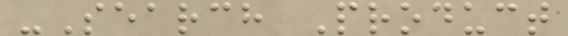-Search Product
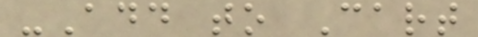-Add to Cart
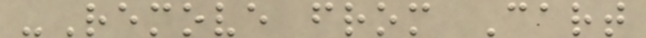-Remove from Cart
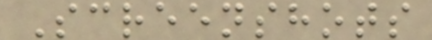Screenshots
